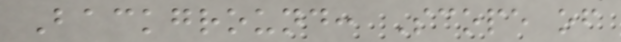Background: Scope of
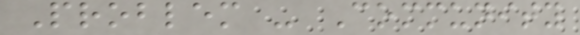Problem - Community
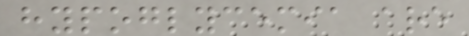hypoglycemia are
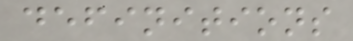definitions
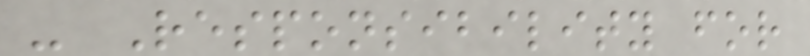- Responsibility for
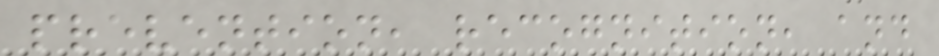prevention, recognition, and
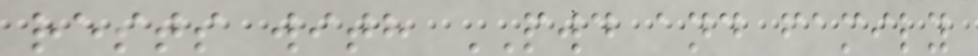rests with PWD and family
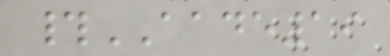#AADE19
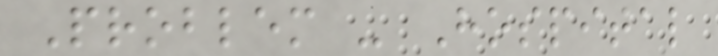Problem - Hospital
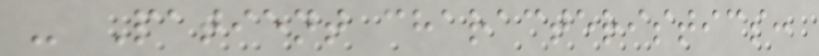- Patient characteristics:
